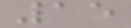15
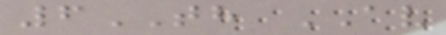6TH AV
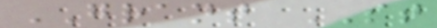GRANT ST
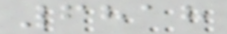6818
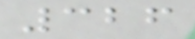326
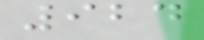924
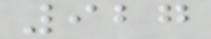927
